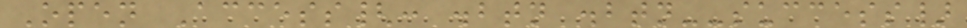Open Access{: .btn .btn--success}
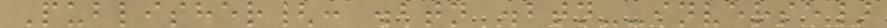Publisher{: .btn .btn--inverse}
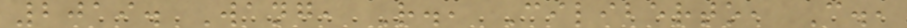2019. Wang, R., Ciliberto, C.,
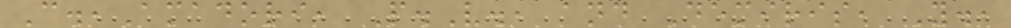C.,Amadori, P.V., and Demiris, Y.,
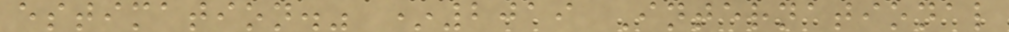estimation." *2019 International
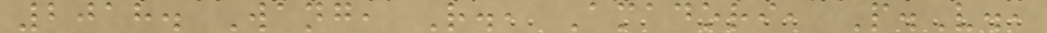2018. Wang, R., Amadori, P.V.,
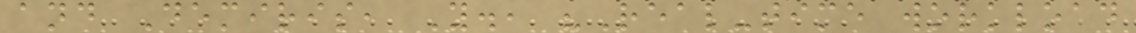and Demiris, Y., "Real-time workload
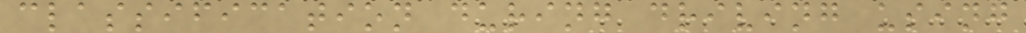classification during driving using
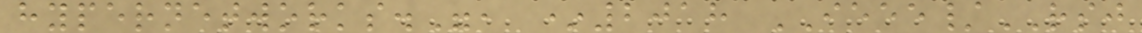hypernetworks.", *2018 IEEE/RSJ
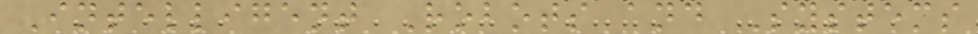Intelligent Robots and Systems
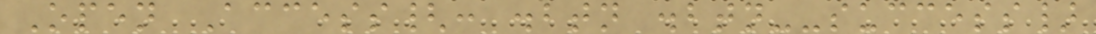Open Access{: .btn .btn--success}
